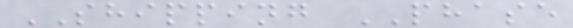SHIPPING PHASE
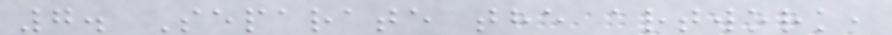7. Separate the artwork,
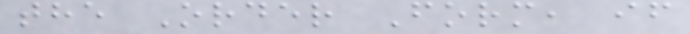the Order Form, if
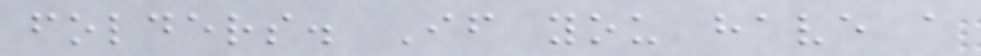folders. If you have a
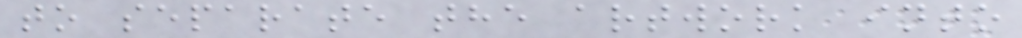to separate the artwork into
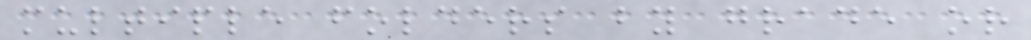multiple folders by grade or
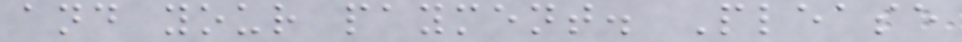and your payment. Please
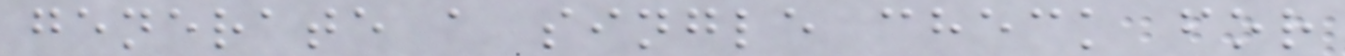generate a single check for
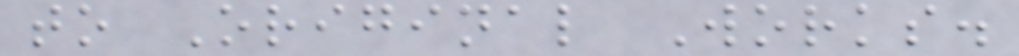to Original Works.
